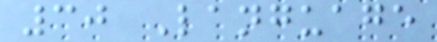30 Language
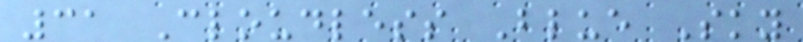31 Cloudless Blue Sky
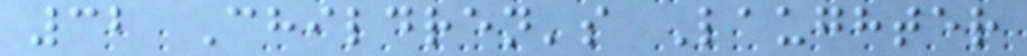32 Children's Laughter
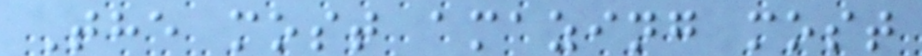The most amazing most
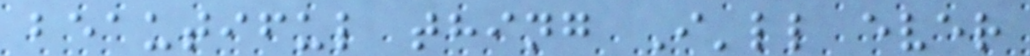beautiful thing I'll ever
